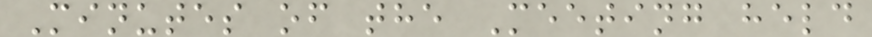Minutes of the Meeting held
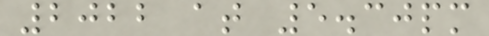2022 at 5.30pm
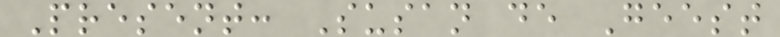Present: Susan de Geest
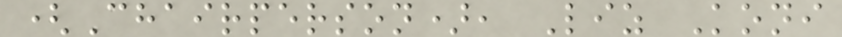(Chairperson), Liz Koni
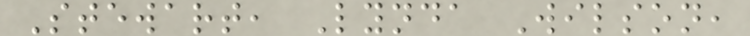Stewart, Lynda Wilson,
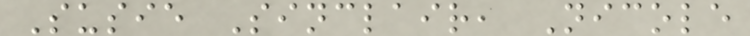Susie Sinclair, Nicole
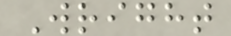Wright
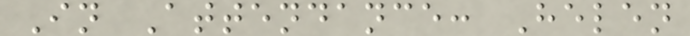In Attendance: Helen
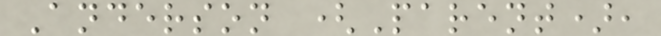Anderson (Parent),
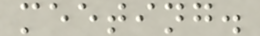meeting.
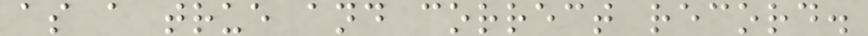as a true and correct record.
